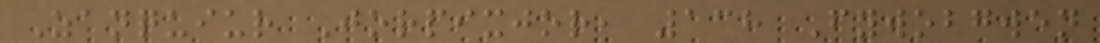Zanquiur Jorpixjor, 138 Fywobgwen
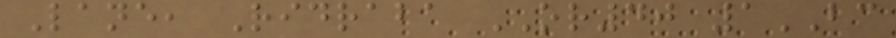Lane, Ridraba OR40 1BC
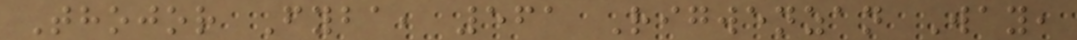Thojor Fyba, 561 Rigwenzan Way,
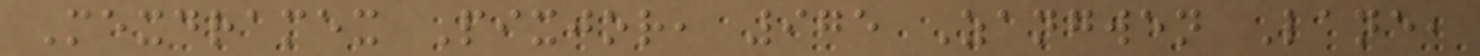Mexdramex Pixjor, 975 Zangwen Lane,
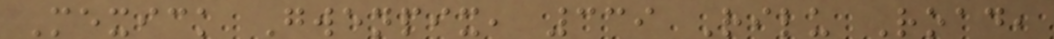Mexick Gwenpix, 339 Rilu Road,
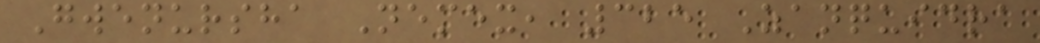Gwenursha Nemex, 325 Zanquidra
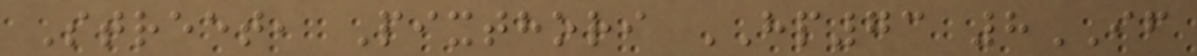Street, Pixthori HP73 8IF
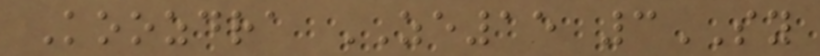Koozdra ZE15 3SY
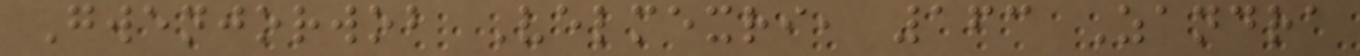Gwenjorwob Velmexri, 163 Zandra
